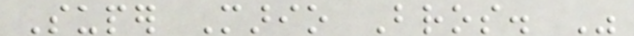Super Mario Bros. Was
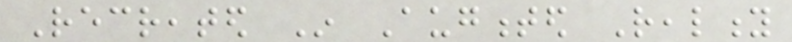Recreated In Augmented Reality
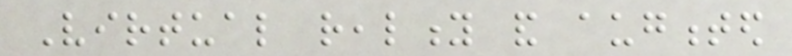Virtual reality and augmented
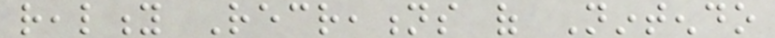reality Recreations of Nintendo
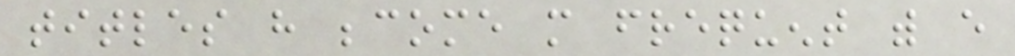titles have become more frequent with every
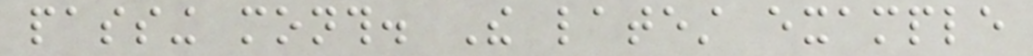passing month. The latest example
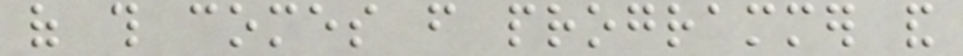of this comes from programmer and
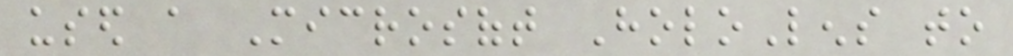used a Microsoft HoloLens to
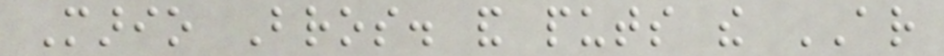Mario Bros. and puts the AR
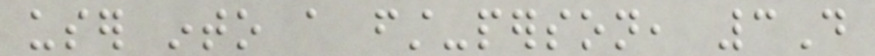user into a first-person, 3D
